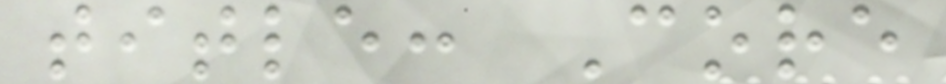title: Core
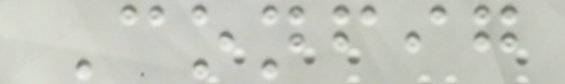Config
